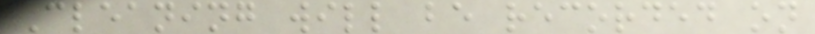Cleaning will be recorded on
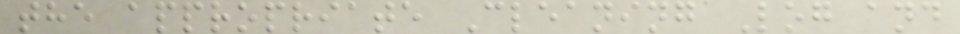the appropriate Cleaning Log and
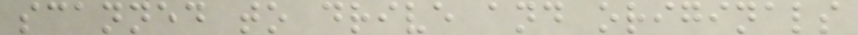scanned to drive and originals
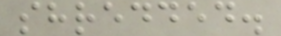shredded.
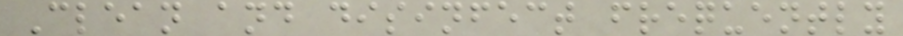Clean and disinfect frequently
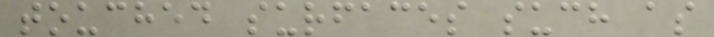touched surfaces such as
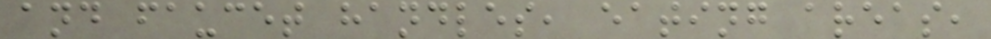and faucet handles, eating areas,
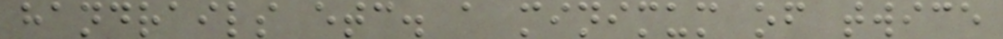handrails etc. a minimum of twice
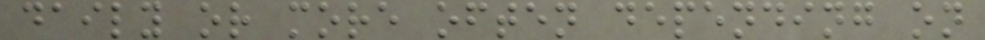daily or more often depending on
